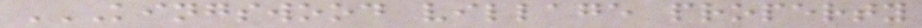KINGSWOOD VILLAGE PROPERTY
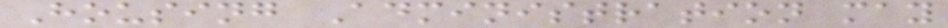Housing Administration may
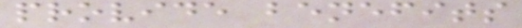provide benefits
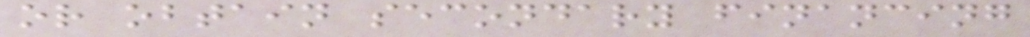or obtain secondary financing
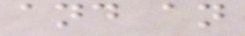and an
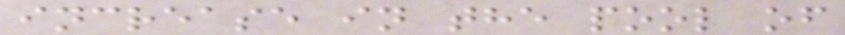increase in the pool of
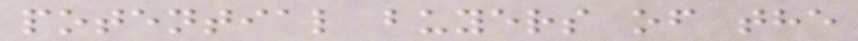potential buyers of the
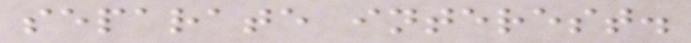separate interest.
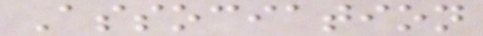Association
